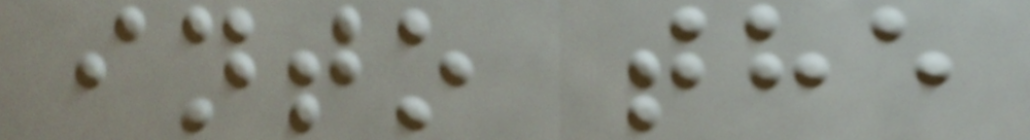into the
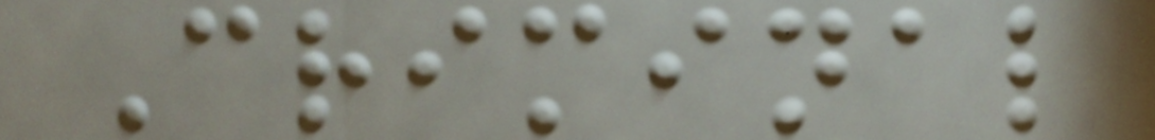Criminal
